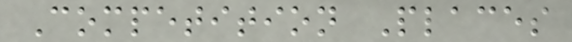Competition Places
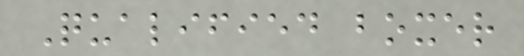Qualified boxer
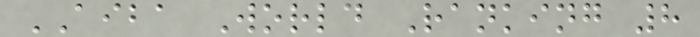AIBA World Ranking 8
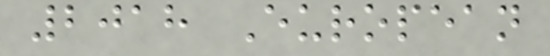2018 European
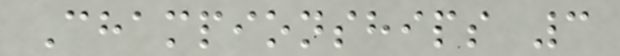Championships 3
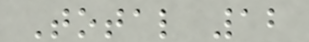Total 12
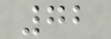72
